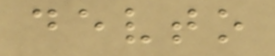devto
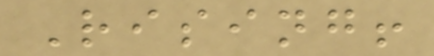Rising!
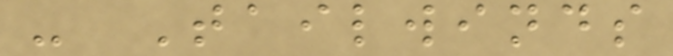- Tailwinds
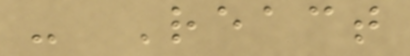- React
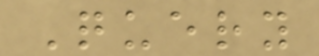Query
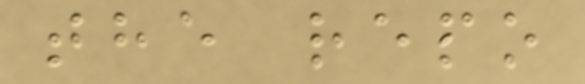the repo
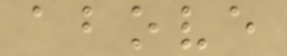above
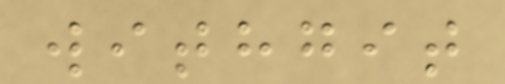withgit
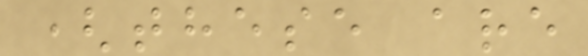(these are
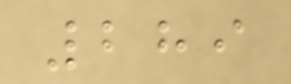289
